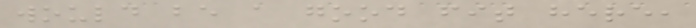would be a good fit here,
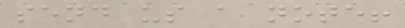send us a note!
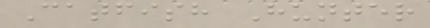Catfish Hunter
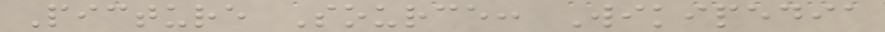Picture Source: Wikipedia
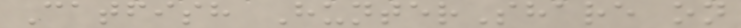Catfish HunterShare on
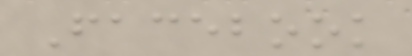Facebook
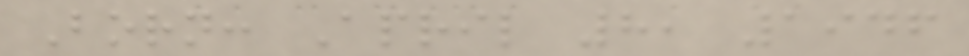Born: April 8, 1946
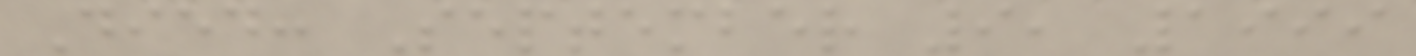Died: September 9, 1999
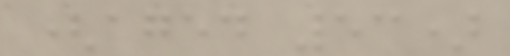(aged 53)
